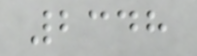2348
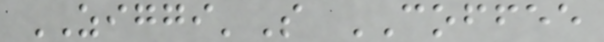ZIGGI'S COFFEE
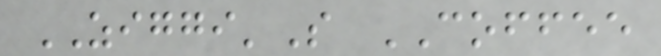ZIGGI'S COFFEE
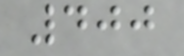400
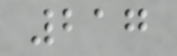217
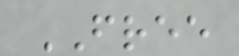FREE
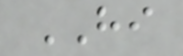HI
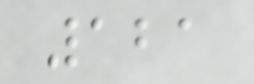121
